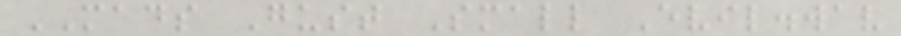MADS Gust Small Evil.wav
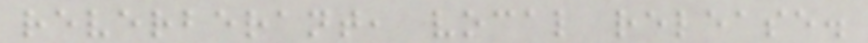reverberant, vocal release.
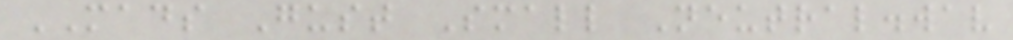MADS Gust Small Neutral.wav
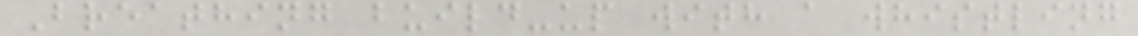Breathing build-up with a whistling
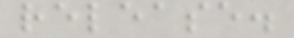release.
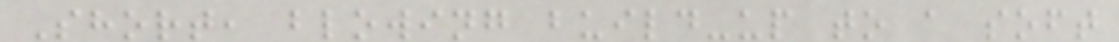Short, blowing build-up to a soft
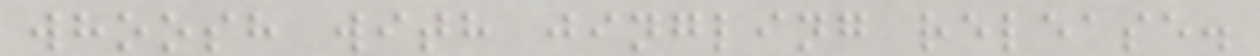whoosh with jingling release.
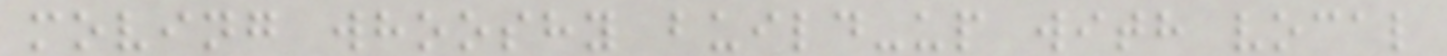moving whooshy build-up with vocal
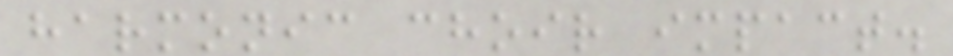harmonic choir impact.
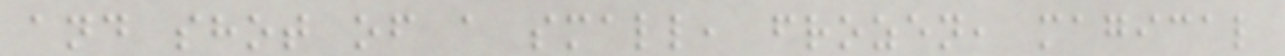and shot of a small, frozen, magical
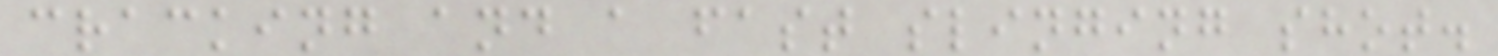cracking and a fast slinging shot.
